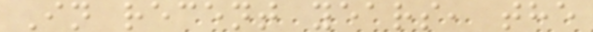In recent years, the
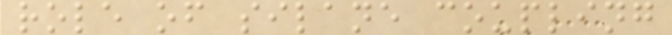role of silane coupling
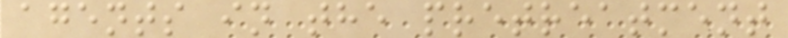agents in the pretreatment
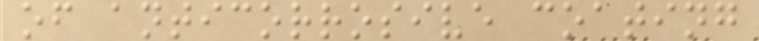of anticorrosive coating
